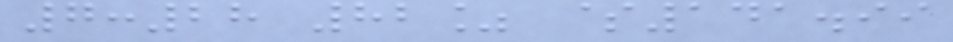7:28 82% $141.99
